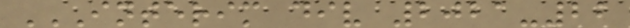INTERIM DIV 2021-22
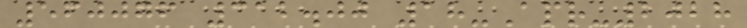560076 312.00 18-Apr-2028
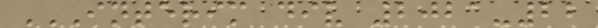INTERIM DIV 2021-22
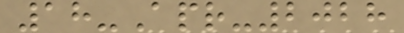18-Apr-2028
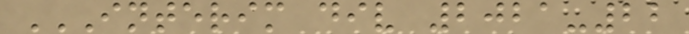INTERIM DIV 2021-22
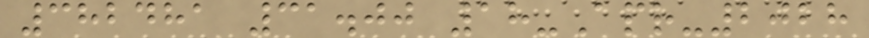382481 31.00 18-Apr-2028
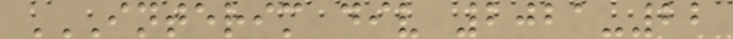INTERIM DIV 2021-22
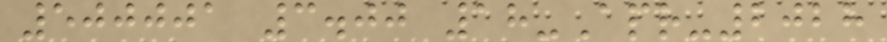500001 3.00 18-Apr-2028
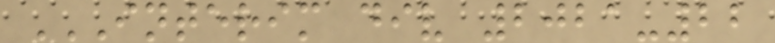INTERIM DIV 2021-22
